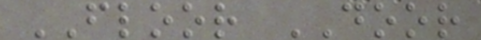FLOOR DOOR
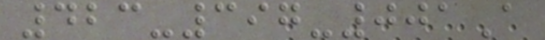423-397-001A
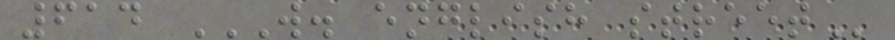614 W. ENGLISH STREET
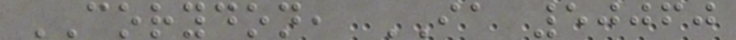CORYDON, IA 50060
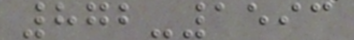872-1593
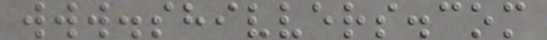www.shivvers.com
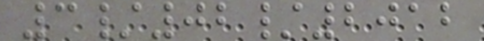3/02/2012
